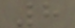8
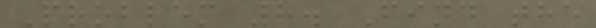Problem 8. Find the
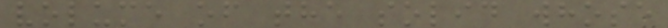volume of the solid whose
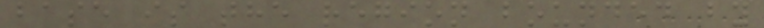base is the region bounded by
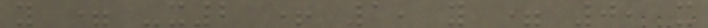y = -x2 + 1, y = 0, x
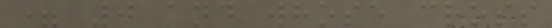= 0 and whose cross
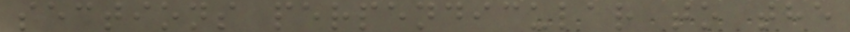sections perpendicular to the
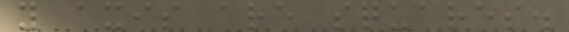y axis are squares.
